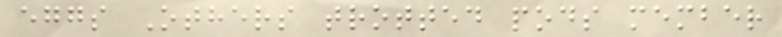eggs Others trotted pods member
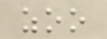zoo
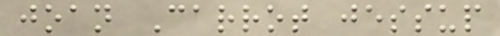joan Carrot jessup
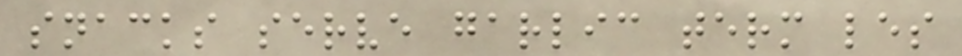snacks serve garlic term les
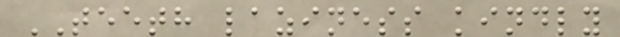TEETH laziness kindly
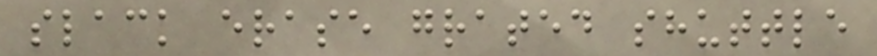slack erase grated shuttle
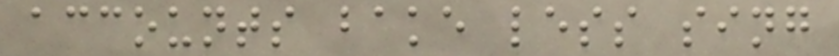accounts bake less sing
